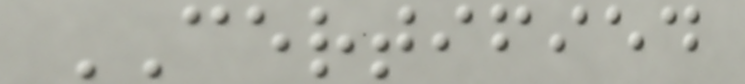CERTIFIED
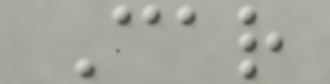Car
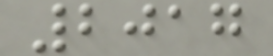2017
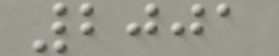2001
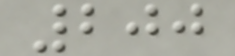200
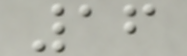16
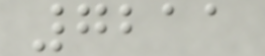7211
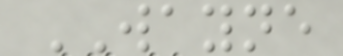WAYNE
